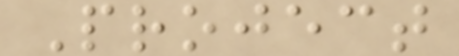Project
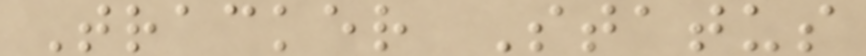Tracker Status
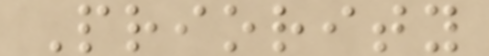Priority
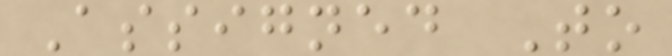Assigned To
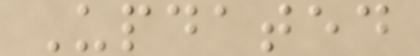Updated
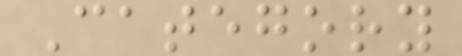Category
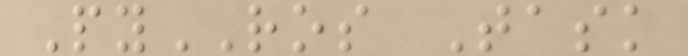PyROS Task
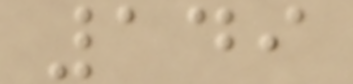149
